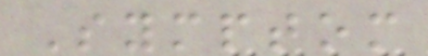Symptom
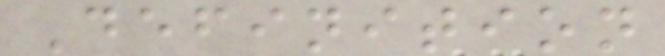Definition
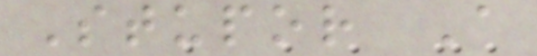Stupor A
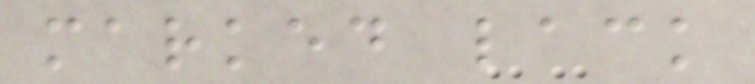marked lack
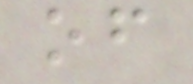of
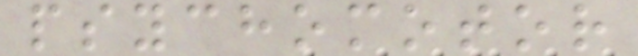psychomotor
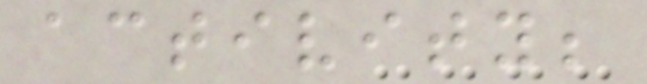activity;
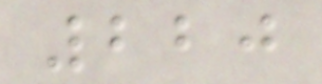220
